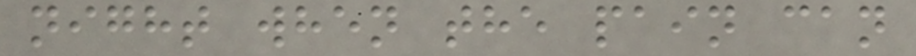night when the pain can
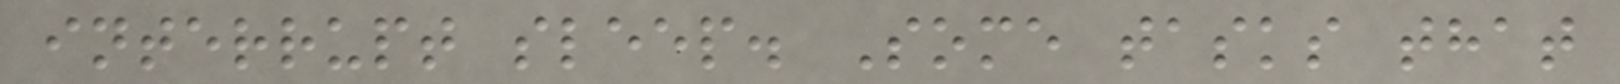interrupt sleep. Some tasks that
